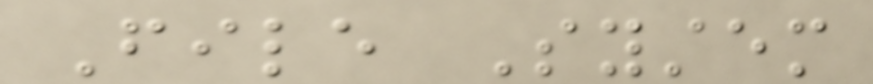File System
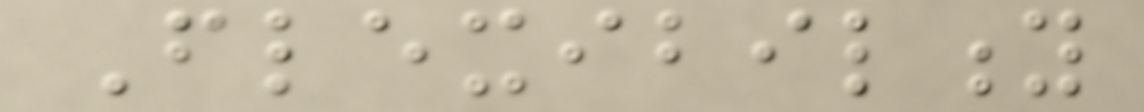Flexibility
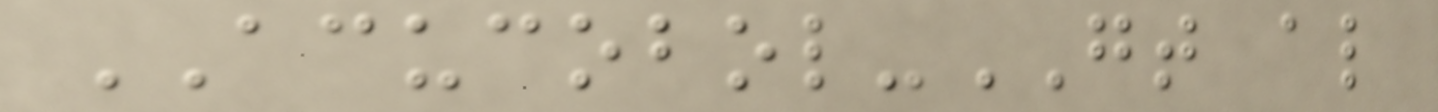ACUCOBOL-GT also
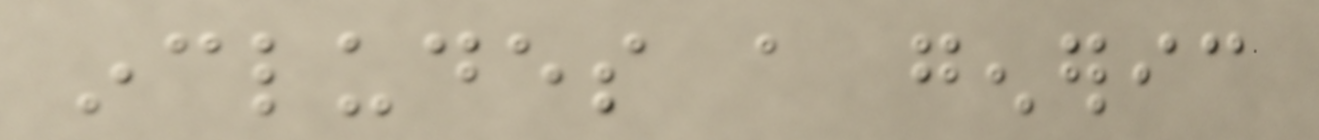includes a generic
